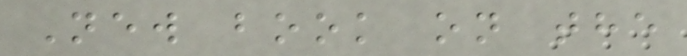New book on the
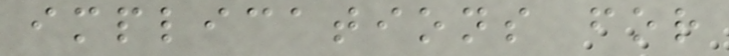implications for
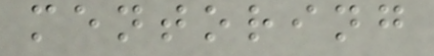mentoring
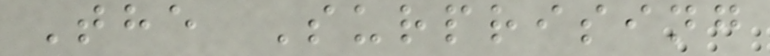The Surprising
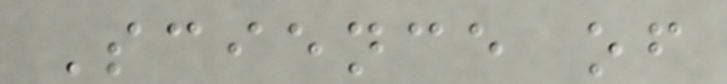Science of
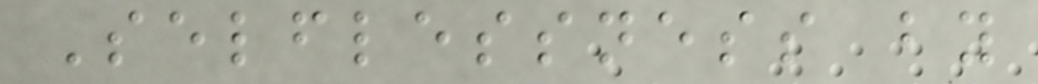Selflessness by
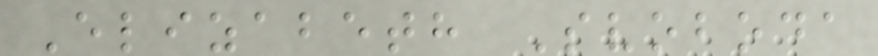Elizabeth Svoboda
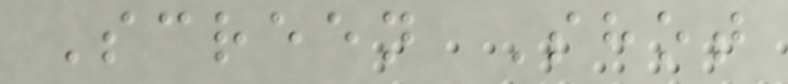Screen Shot
